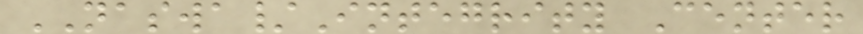NASWA/Integrity Center
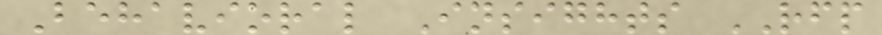Behavioral Insights RFP
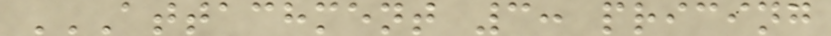ATTACHMENT 3: PRICING
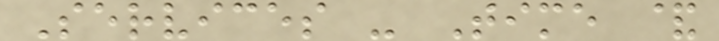Services - Time &
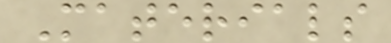Materials
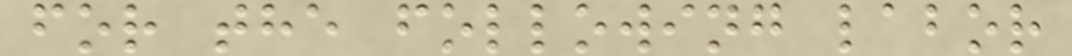for the following labor
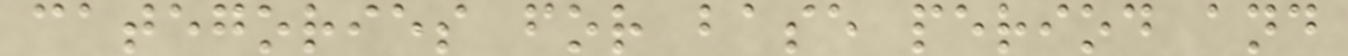categories for base period and
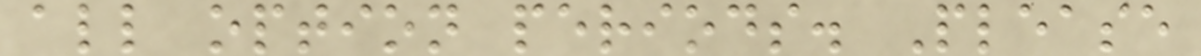all option periods. Please
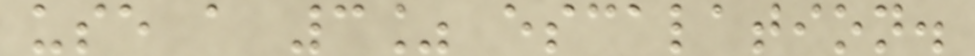use a 3% escalation.
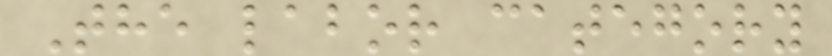The labor category
